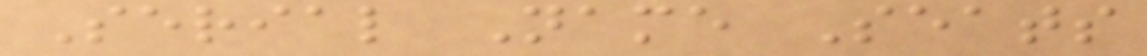Serial Name Seats
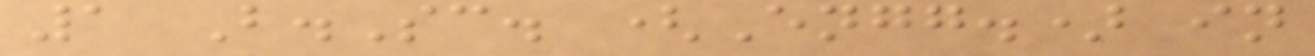1 B.Sc. (Engg.) in
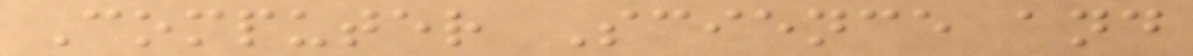Computer Science and
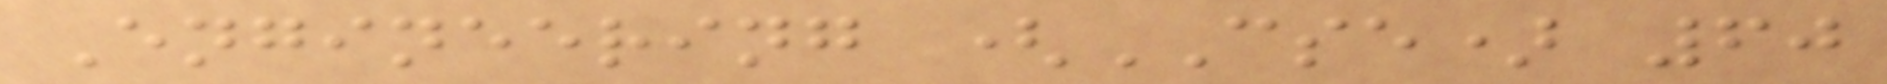Engineering (CSE) 60
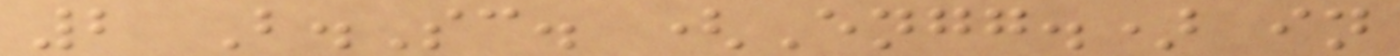2 B.Sc. (Engg.) in
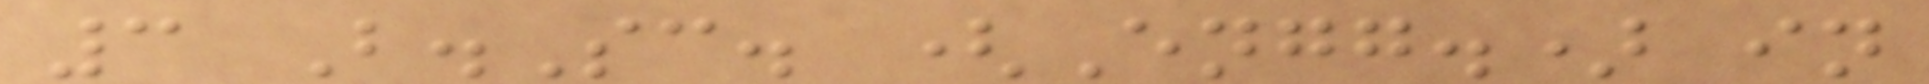3 B.Sc. (Engg.) in
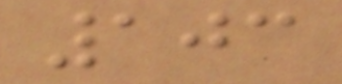103
